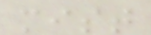mist
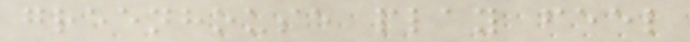greenhouse play feel
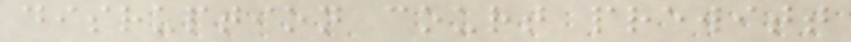disruption court prewitt
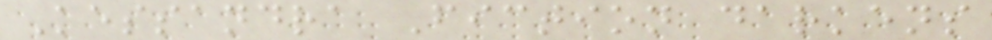Kessandra Fiction darkens
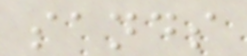sands
